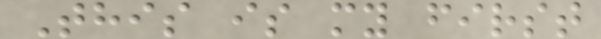This is my first
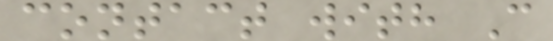contact with C
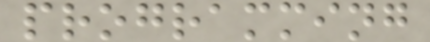programming
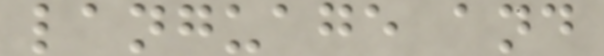language and
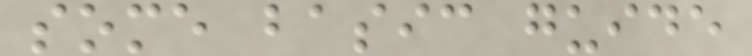some basic guide
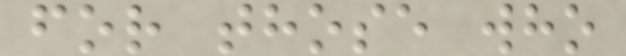for those who
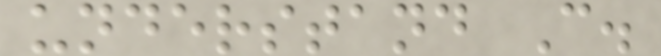understand C.
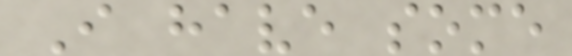I have some
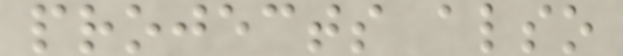projects also
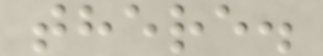there.
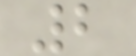2
